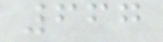667
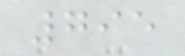795
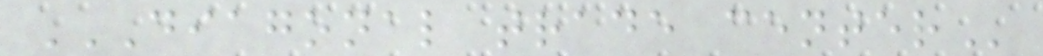DIAGONAL TRADE CENTER
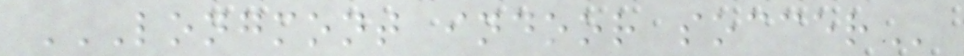LONGMONT INDOOR SOCCER
